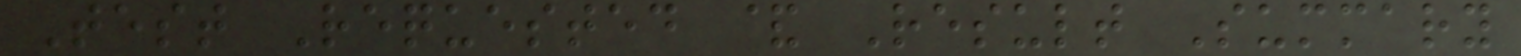Test Requested & Result Summary
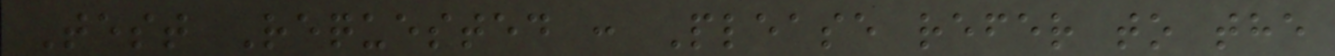Test Requested : Please refer to the
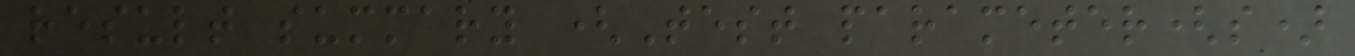result summary (Test parameter(s)
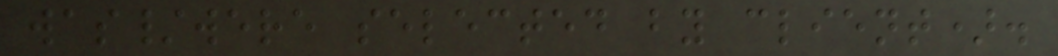was/were selected by client).
